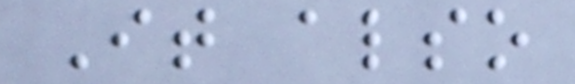It also
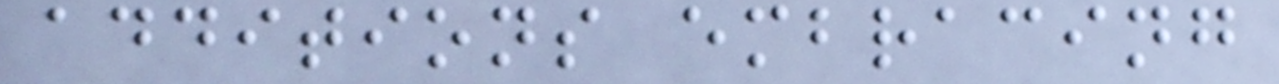additions embracing
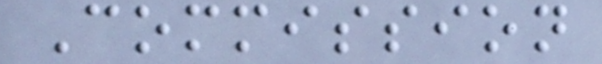Commission
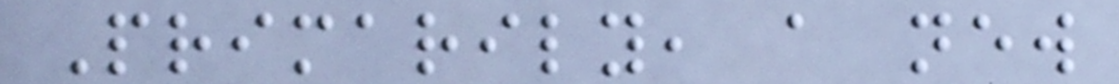Primarily, a new
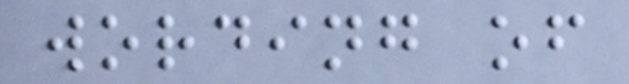wording of
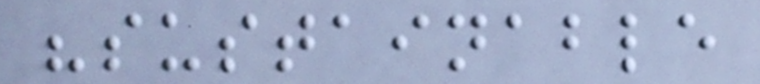"sustainable
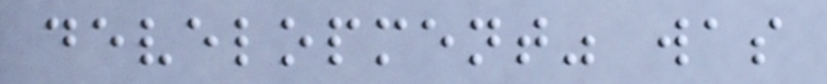development" was
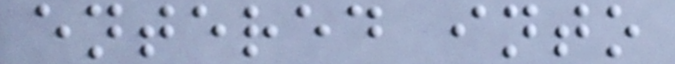entered into
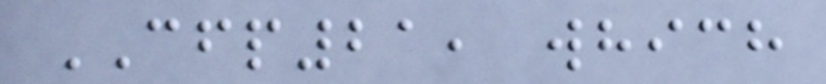CFP21, which
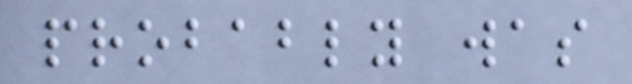probably was
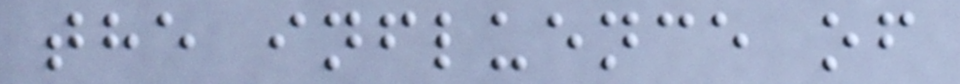the influence of
